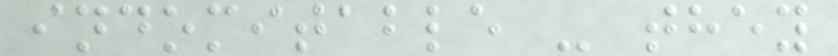indomitable - they
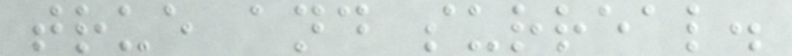true and surreal.
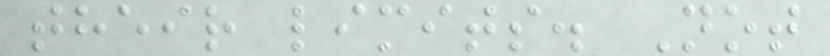their limits. Not
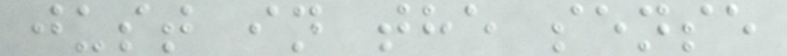just in the sense
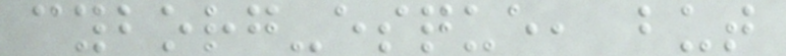cyborg-esque, but
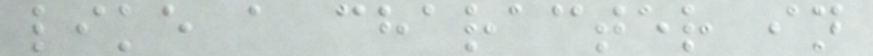like a character in
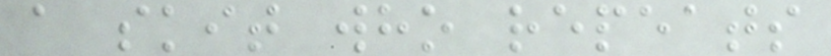a skit who repeats
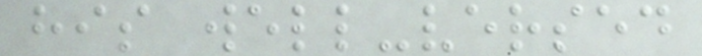his well-versed
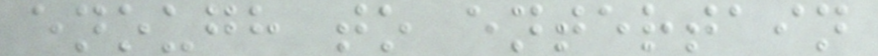enough to entertain
